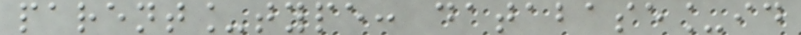parent_type: database_id
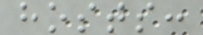hosts:
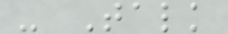- Talk
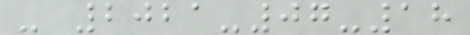- 2021-07-18
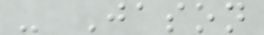- Jason
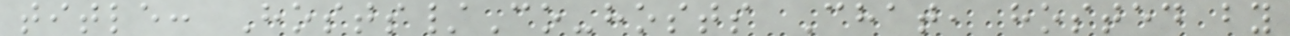title: Hosts/Co-hosts Chat, hosted by
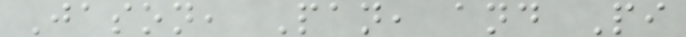Jason, Pan, and Pi
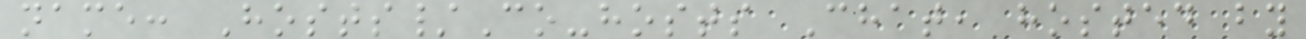name: Hosts/Co-hosts Chat, hosted by
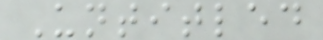Untitled
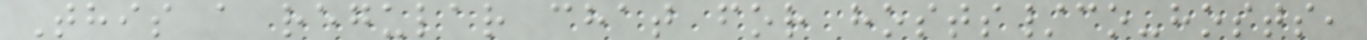This a regular chat for hosts/co-hosts,
